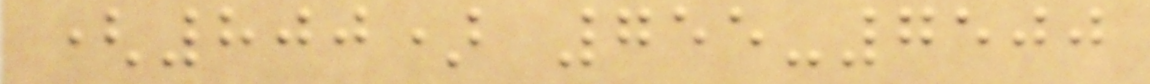(800) 755-7500
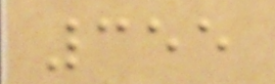355
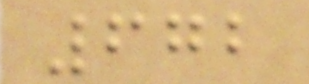672
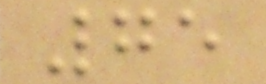75
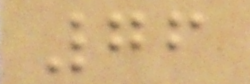76
